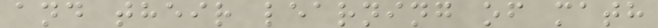and their learning of math
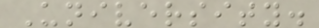University.
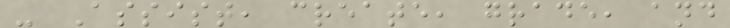- Assist, create, grade, and
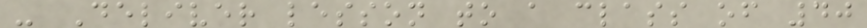- Deliver lesson to a class of 40
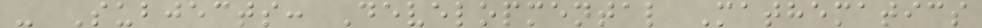- Subjects: Developmental Mathematics
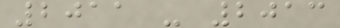2011 - 2013
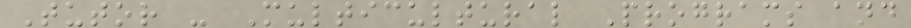Tutor - Multicultural Programs and
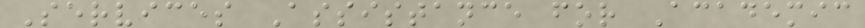Services Assistance for Academic
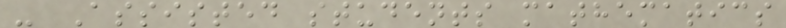- Assisted students mathematics
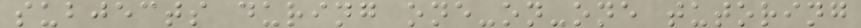subjects during one-on-one tutoring
